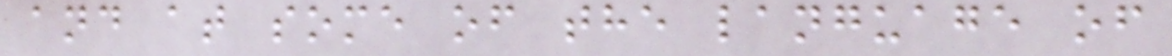and at some of the language of
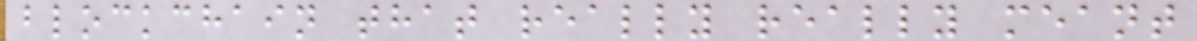blockchain that really really meant
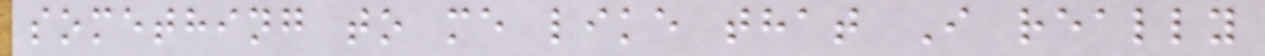something to me like that I really
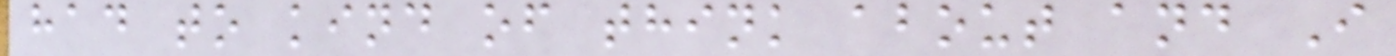had to kind of think about and I
